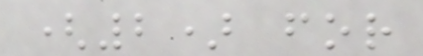(2) for
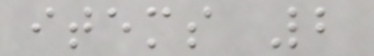items 2
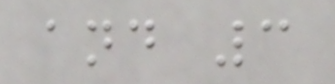and 3
